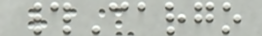#Cargo
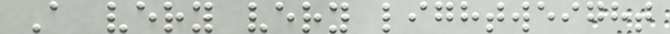A very very lightweight
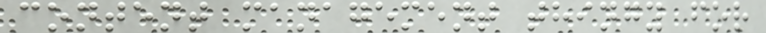content management thingy for
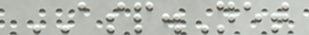ASP.Net
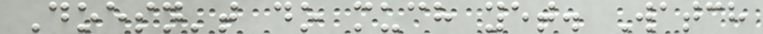Doesn't do much yet. Watch
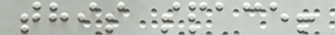this space!
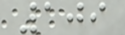109
